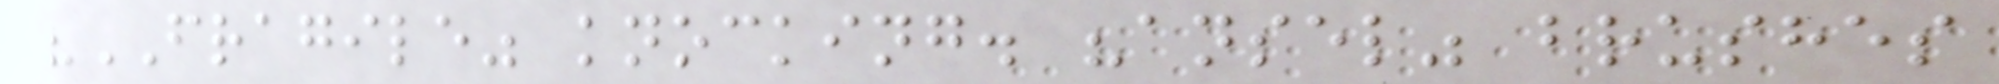"FRAGILE" knocking. "ansel" brushes
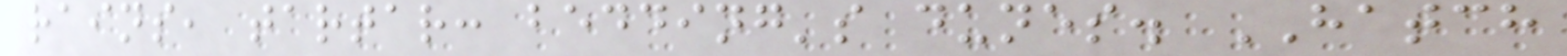rains, tartar: bedding's dunes. HATCH
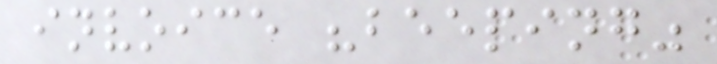invoice "beeping"
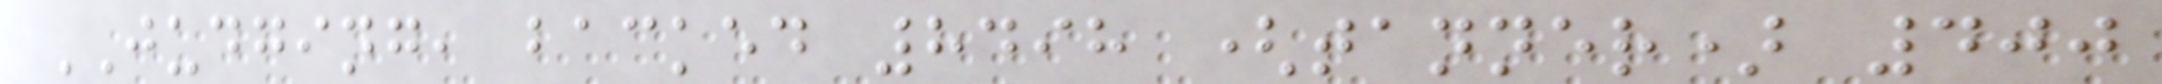JUDGING, backed 8498 (tanner) 400
